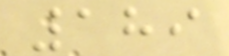189
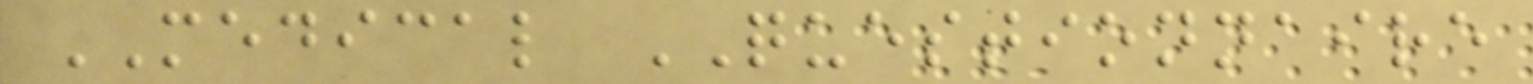MEDICAL QUESTIONNAIRE
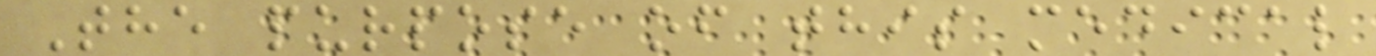The purpose of this medical
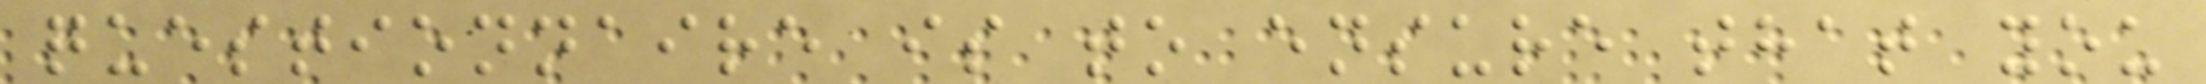questionnaire is to ensure that you
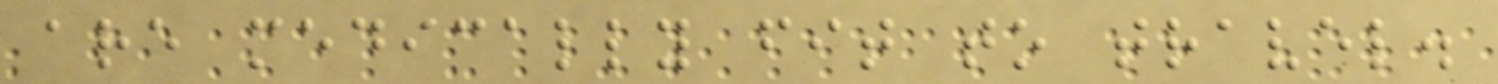are medically fit to travel.
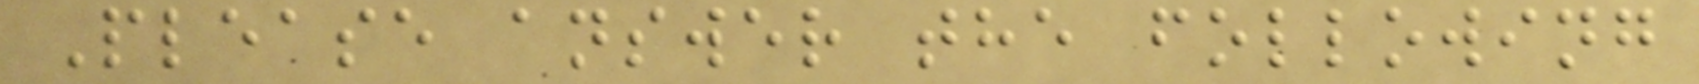Please answer the following
